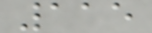115
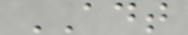ADT
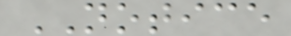NOTICE
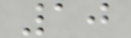10
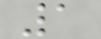1
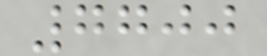7700
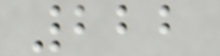222
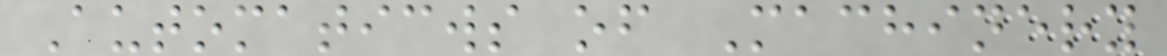Automaticws of Machinery
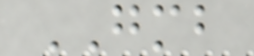GMB
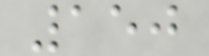150
